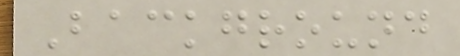Background
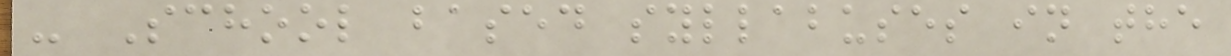- School based syllabuses in the
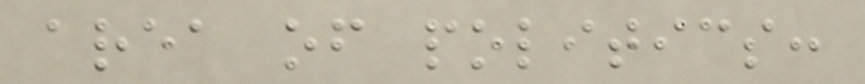area of politics:
